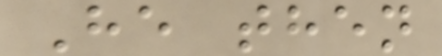He then
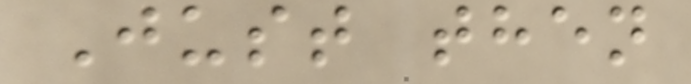Just then
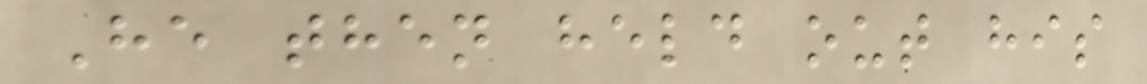He then held out his
